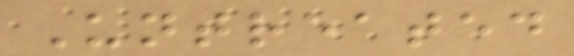Untreated
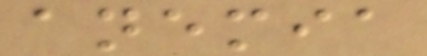anemia
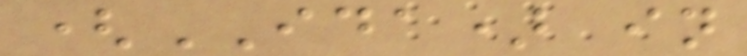(IDA) in
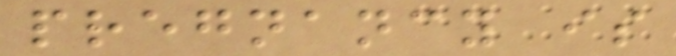pregnancy is
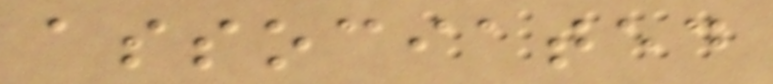associated
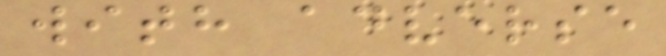with adverse
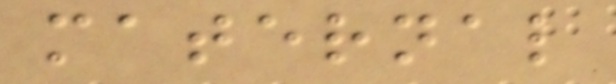maternal
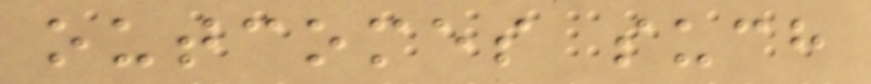outcomes such
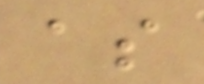as
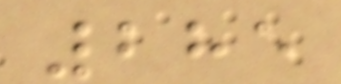285
